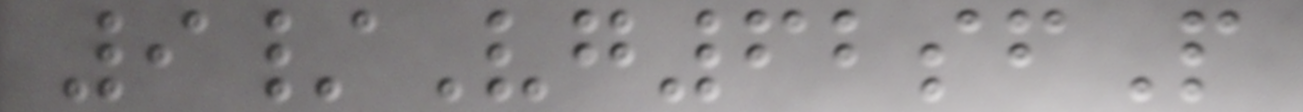9/Vg62sfP
